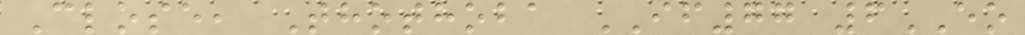Close, Thothoba IF77 6EO
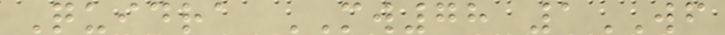Quidra MW78 1WF
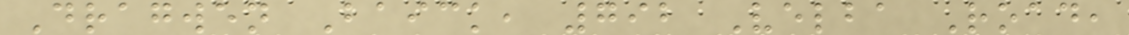Dragwen Baick, 792 Velba Road,
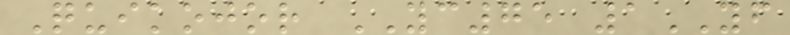Quikojor YC75 1YF
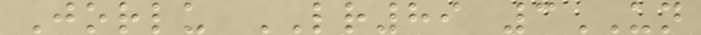Jorlu LR89 3UN
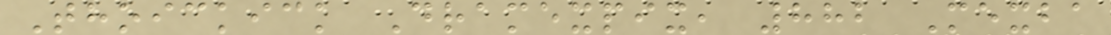Thoickick Dramexpix, 882 Mexba
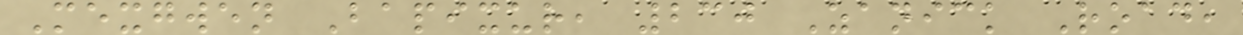Mexgwen Bapixur, 230 Zanick Road,
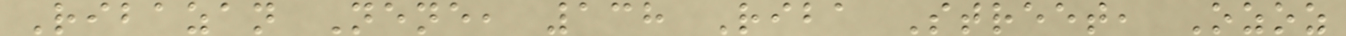Ribazan Nene, 138 Riba Street, Ozoz
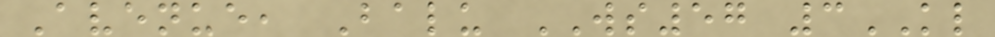Avenue, Balu WS57 3KL
